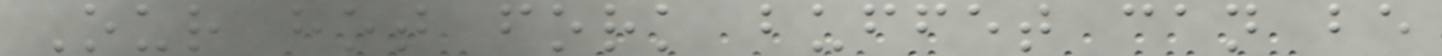Our hot fork buffet can be
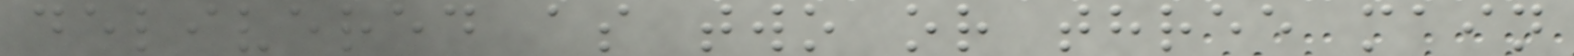delivered as two or three main
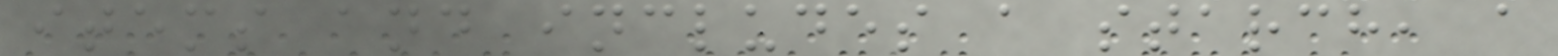items and includes a starch, a
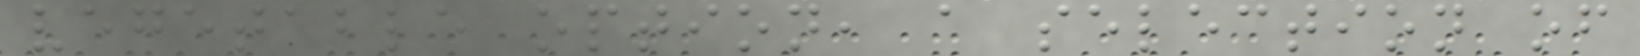vegetable option, a selection of
